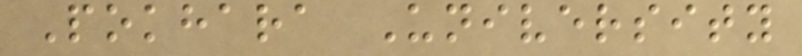Pokhara University
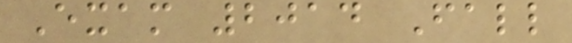Exam 2014 Fall
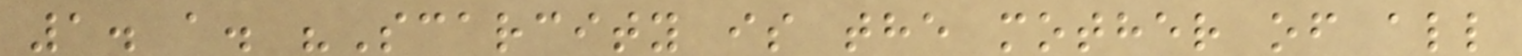1. a. "Scarcity is the mother of all
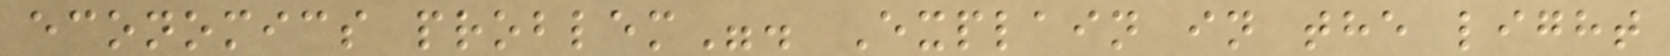economics problem". Explain in the light
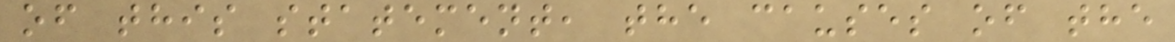of this statement, the causes of the
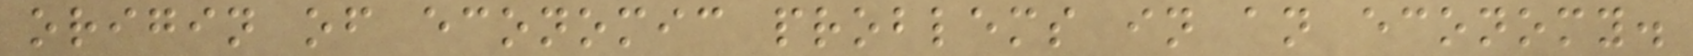origin of economic problems in an economy.
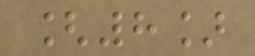[8]
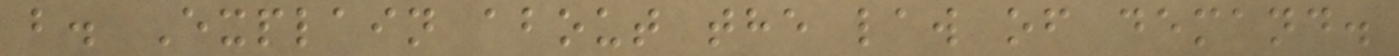b. Explain about the law of demand.
